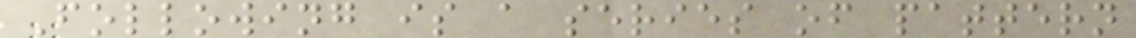Following is a series of pattern
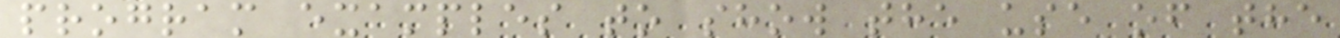program examples to show the use of the
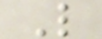L
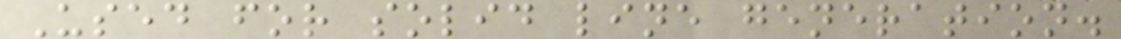Used for solid line generation.
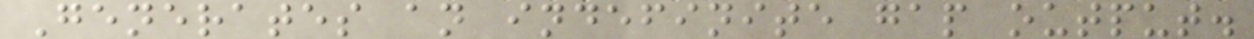Generates an indefinite gap output.
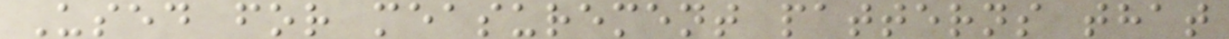Used for measurement patterns that
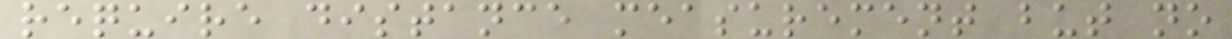require distance measurement but no
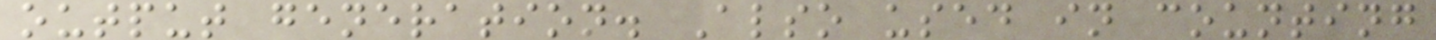output generation. Also used in counting
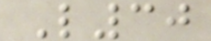L30
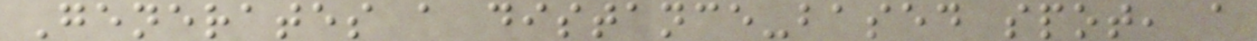Generates a distance-based spot, a
